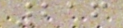216
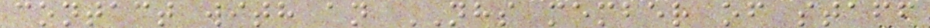contact with an NHS member of staff
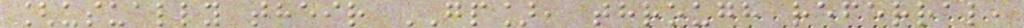[usually their GP], through referral,
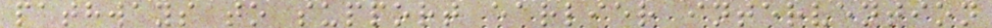pathways to support earlier intervention
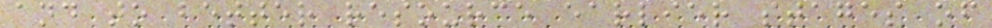and to better resource earlier stages of
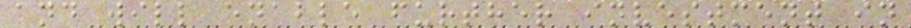and will enable further investment in
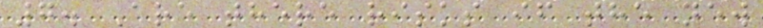7. Are there risks if the new
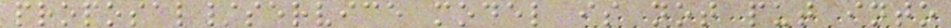proposal/service model is not put into
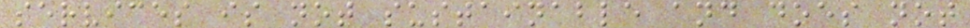services is not sustainable and does not
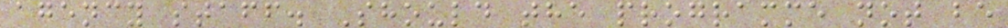agency staff. Should the programme not be
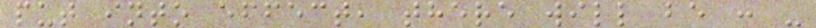put into effect, there will be : -
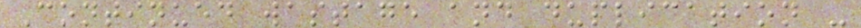Continued wastage and duplication -
